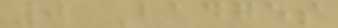0 Badges
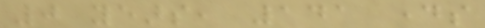0 years, 141 days
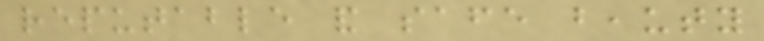reputable and safe beauty
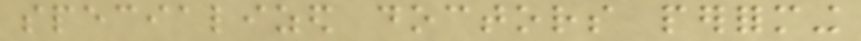specialized doctors performing
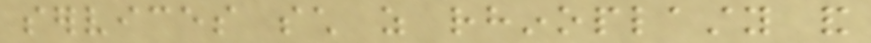services such as rhinoplasty and
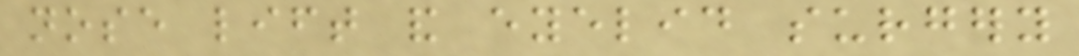nose lift and eyelid surgery
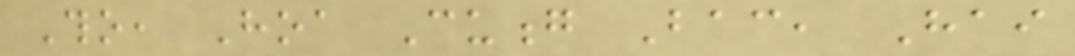Tho, Hoa Cuong Bac, Hai
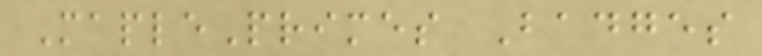MaplePrimes Badges
